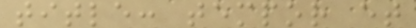title: tempor et
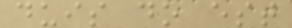duis do est
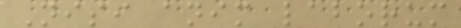Nisi anim laborum
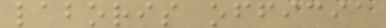laboris officia
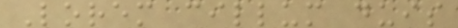Lorem cillum duis
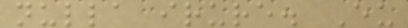nulla irure. Eu
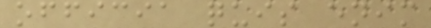officia quis enim
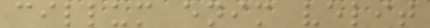cillum enim velit
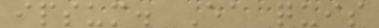ipsum. Ea quis
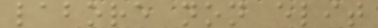labore non elit
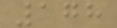178
